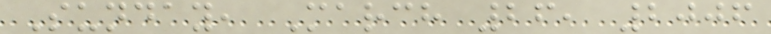Sunday, March 26, 2006
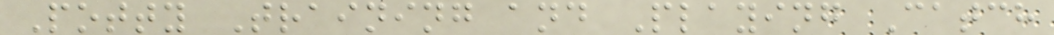Potty Training and Playing Catch
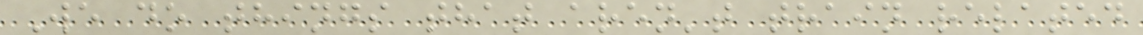We do things that aren't train related
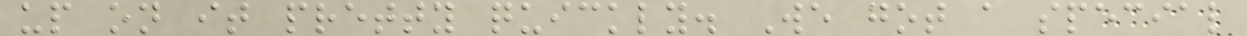up on it pretty quickly. We got a special
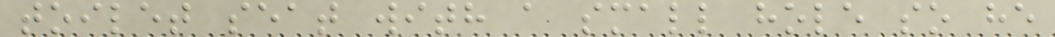toilet seat with a small hole so he
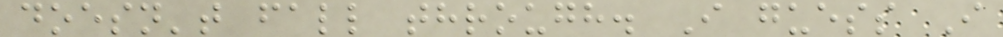doesn't fall through. I guess I
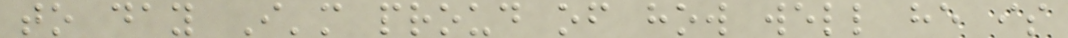to day I'm proud of how well he is
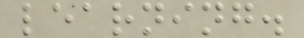learning.
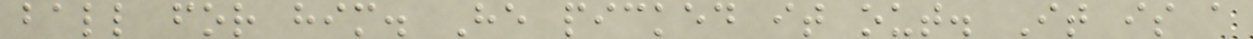ball for him. He picked it out. It is a
